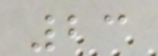23
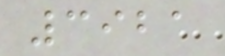3921
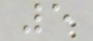5
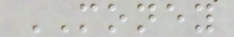MONEY
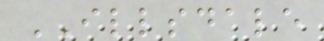ILLSDALE
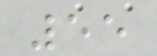55
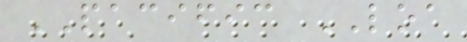PACIFIC LOA
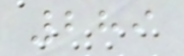289
